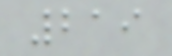219
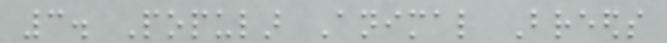3. Popular Animal Breeds
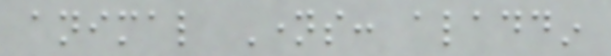animal Names: aladdin
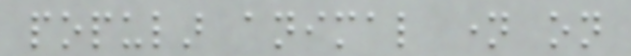popular animal name on
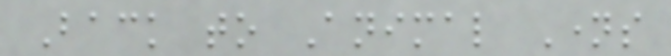Back to Animal Names
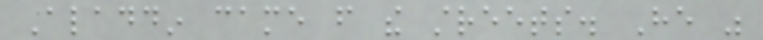Aladdin came from the streets. He was
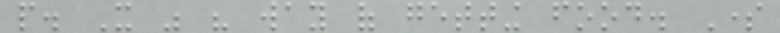people. It was his way of getting food. Some
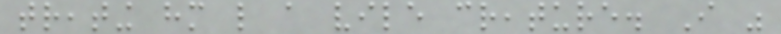treating him like a vile creature. I was
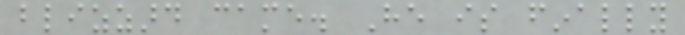blizzard came. He is finally
